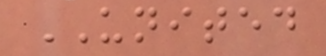UNITED
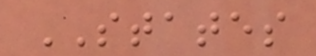STATES
